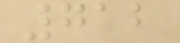712
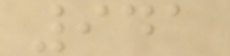941
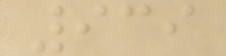939
